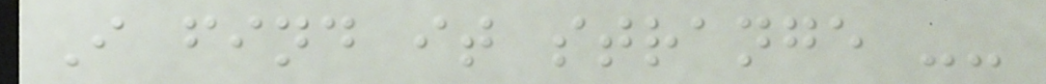I find it strange --
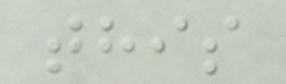this
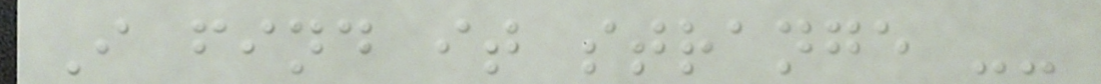I find it strange --
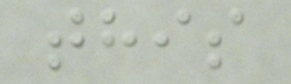this
